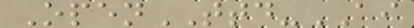OpenTTD-AI
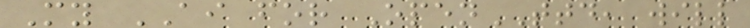My AI for OpenTTD, will
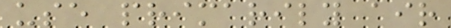use primarily air
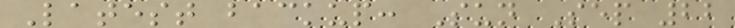Latest backup: Sun Sep 22
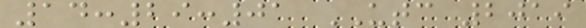14:29:01 UTC 2019
